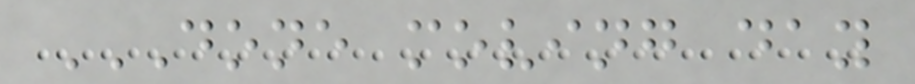DONE MOVING DAY
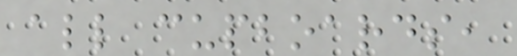all cupboards,
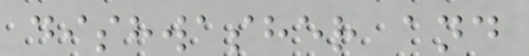dishwasher and
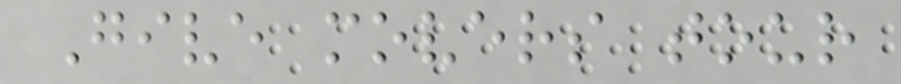Give movers tour
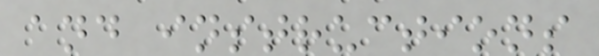and instructions
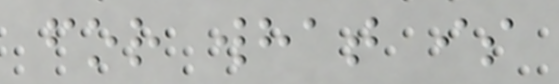for what is
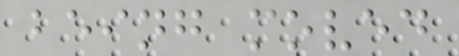being moved
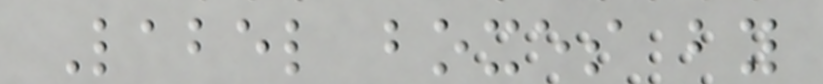Label boxes by
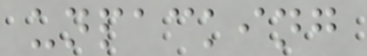unpacking
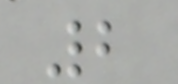2
